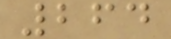264
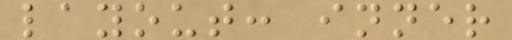layout: inner
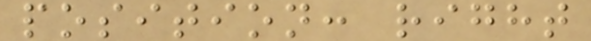position: right
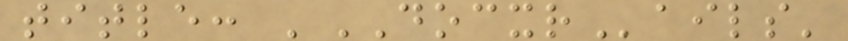title: 'DOCXRails'
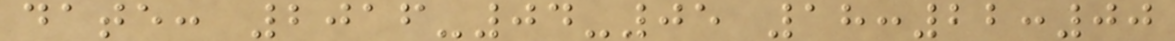date: 2016-04-05 18:22:00
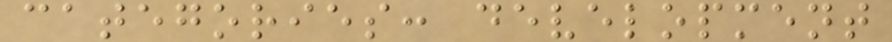categories: development
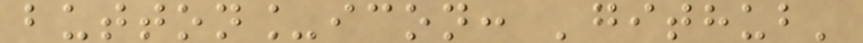button_icon: 'github'
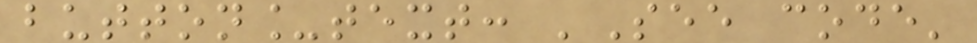button_text: 'See code'
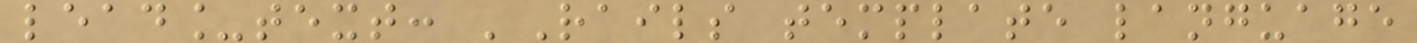lead_text: 'Rails template language
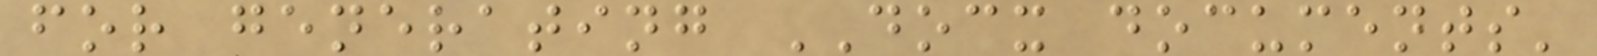for generating DOCX documents'
